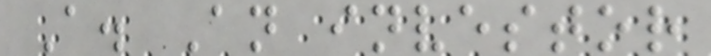A. An investor
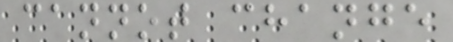cannot change
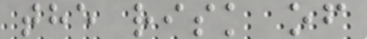the risk of
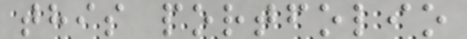this portfolio
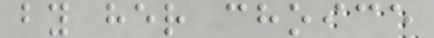by her choice
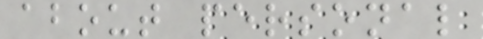about personal
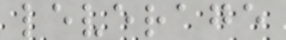leverage
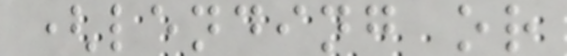(lending or
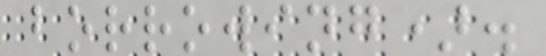borrowing).
